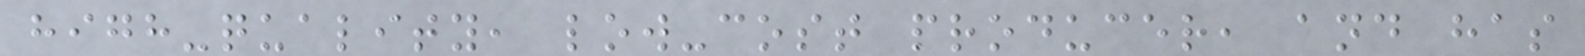high-quality, low-cost producer, and has
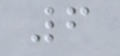6
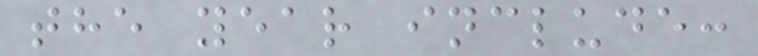the year include:
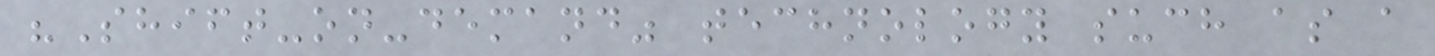"Shift-on-demand" technology such as a
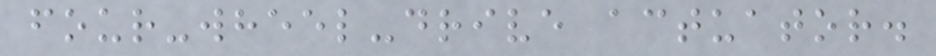four-wheel-drive actuator.
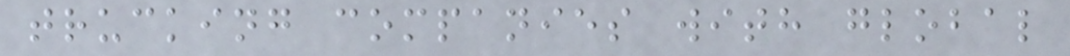trucking companies with global
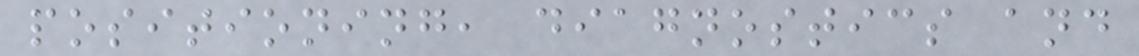positioning, diagnostics and
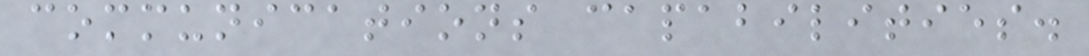communications capabilities.
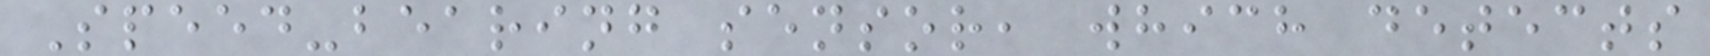Speed-bearing sensor, which detects
